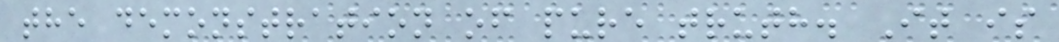the demonstration of pure truth. It is
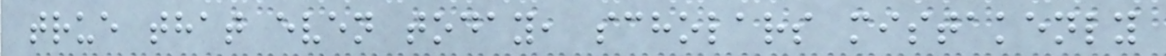true that even today, scholars mistakenly
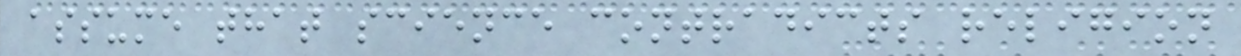assume that science contradicts religion
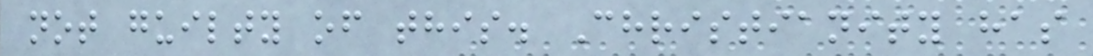not guilty of this. Christianity has
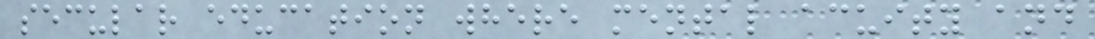secular education where mental acuity and
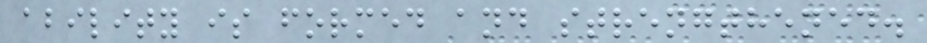ability is formed and strengthened.
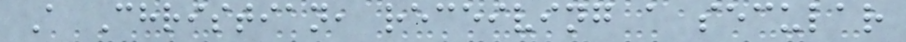A Christian, receiving a secular
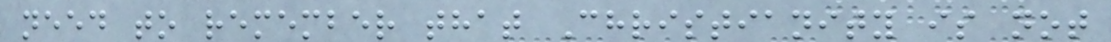need to remember that Christianity is not
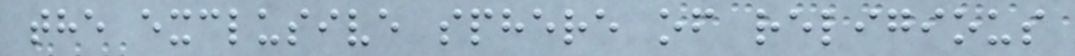the exclusive sphere of religious
